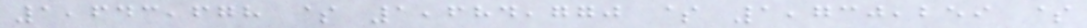1,643,678 $ 1,684,770 $ 1,730,259 $
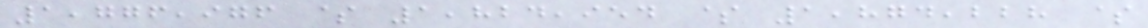1,776,976 $ 1,824,954 $ 1,874,228 $
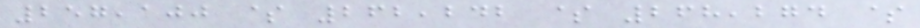257,100 $ 262,242 $ 268,274 $
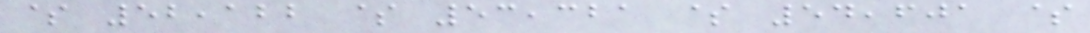$ 52,122 $ 53,321 $ 54,601 $
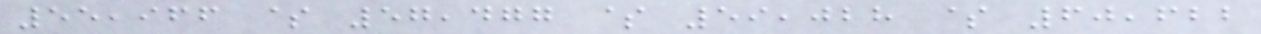55,966 $ 57,477 $ 59,028 $ 60,622
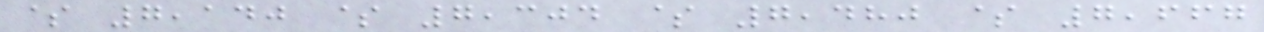$ 7,140 $ 7,304 $ 7,480 $ 7,667
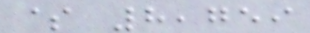$ 8,759
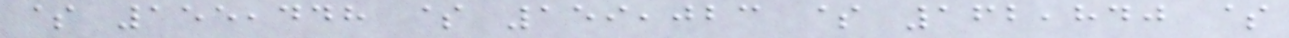$ 155,448 $ 159,023 $ 162,840 $
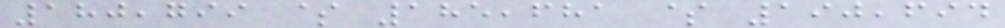180,799 $ 185,681 $ 190,694
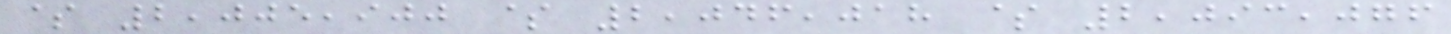$ 2,005,900 $ 2,046,018 $ 2,093,076
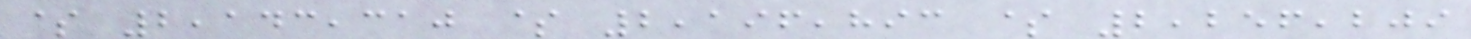$ 2,143,310 $ 2,196,893 $ 2,256,209
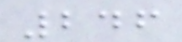246
